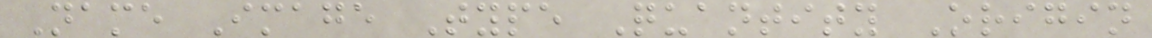Name Image Type Quantity Origin
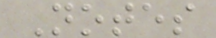Notes
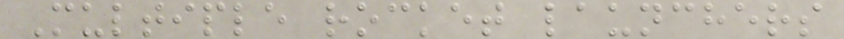Multiple rocket launchers
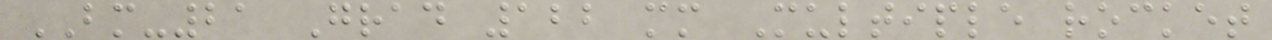BM-21 Grad 122 mm Multiple rocket
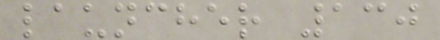launcher 130
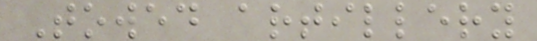Towed artillery
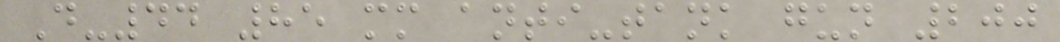D-44 85 mm anti-tank gun 200
